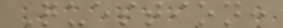Question:
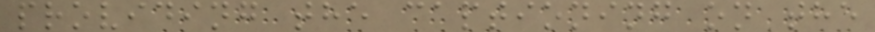providing the captioning on the
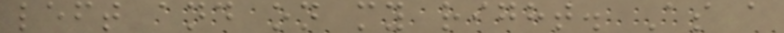left and on my right. As a
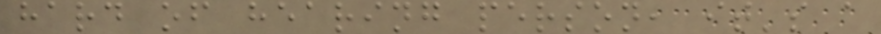hard of hearing person, it's a
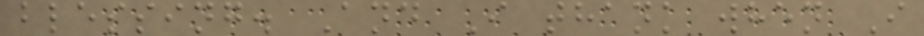blessing. And I thank when I
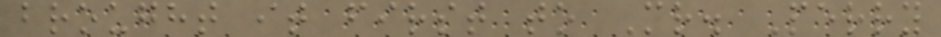brought it first to Mr. Perry
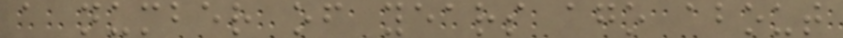a number of years ago about
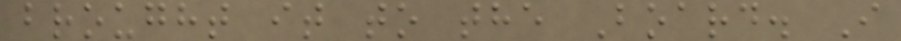brought it to the Board. I
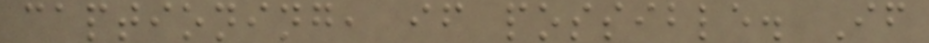captioning, if possible. If
